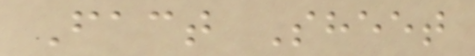Fact Sheet
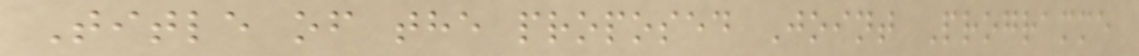Title of the proposed Joint Programme
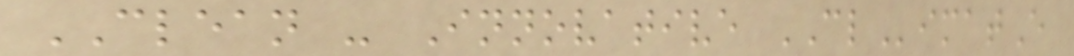CLEAN - Innovative CLimatE
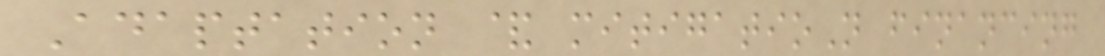Adaptation & mitigatioN financing
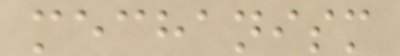mechanism
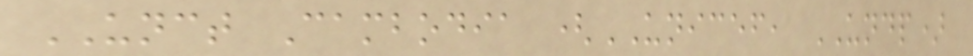UNCT Cambodia (UNICEF, UNDP)
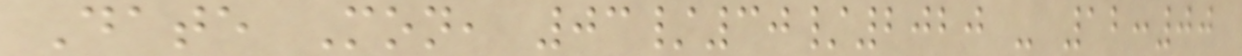Date Mon, 03/30/2020 - 12:00
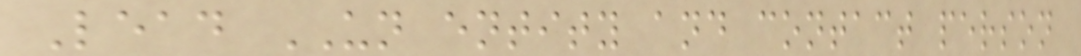Lead UN entity and contact person
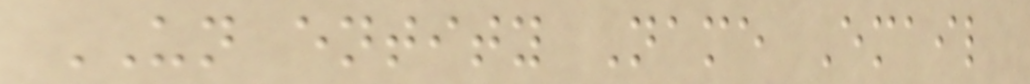UN entity Name Email
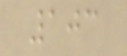103
